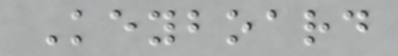Keyboard
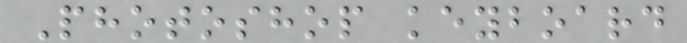Photoshop keyboard
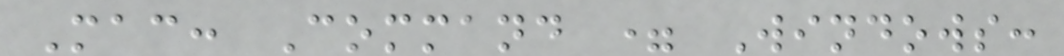Mac: Command = Windows:
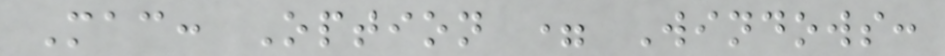Mac: Option = Windows:
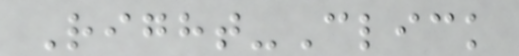Right-Click
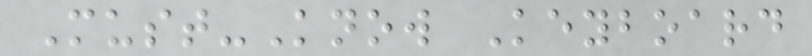Must-Know Keyboard
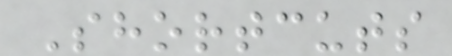Shortcuts
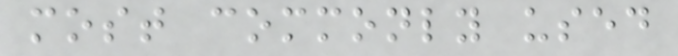most commonly used
